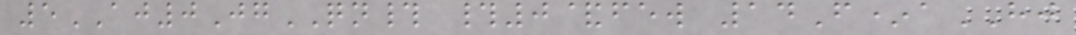5AJ0JgQN# #0&few 14F*aHJ
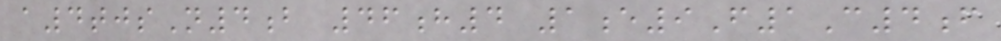a4tjsN4b 46h4 1e9F1C4f
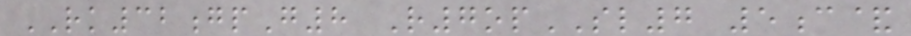RK32gpG8 R7opSL7 5c&
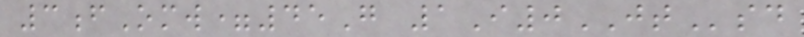3fOmw=45G 1I0JTsd
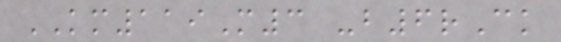KM119M3 -b6rCk
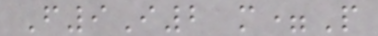F9I2 m=P
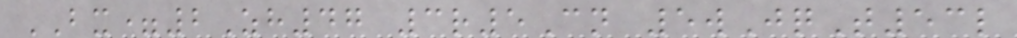BX=2Zh47 3r5Cn 5wJqT53l
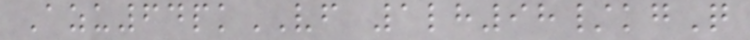Azu64pkVF 1lh98/kgQ
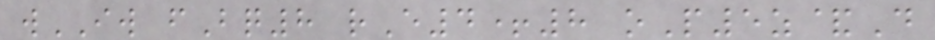wIW fBq8 rE4+8 oP5z&D
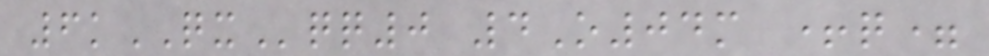6kQXqq0 4O04m +q=
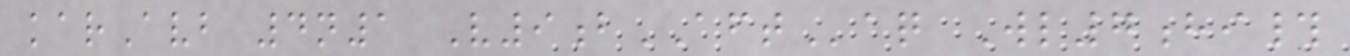karAvb 4n1 V9bAFTaq Wl7hi#
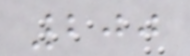200
